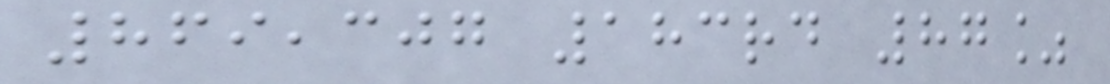869,307 183rd 87%
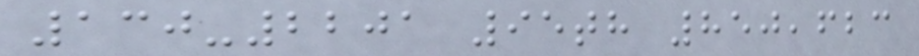130-2201 95th 850,623
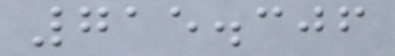715.306
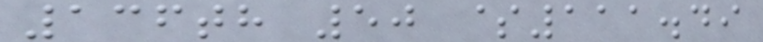136th 50 $111.49
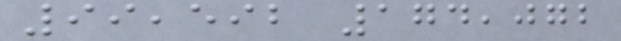99,592 174,072
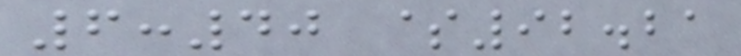6:40 $92.21
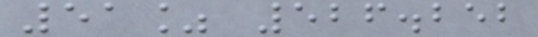51% 526.252
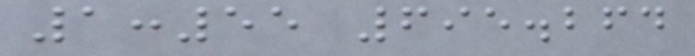1:55 695.264
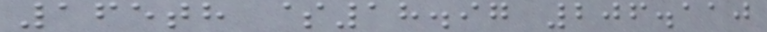165th $18.97 206.110
